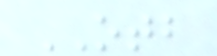OTB
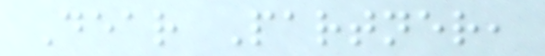Dear Partner,
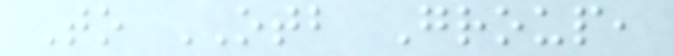To OTB Group,
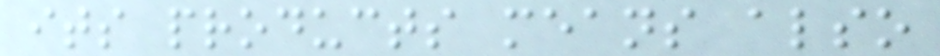its products means also
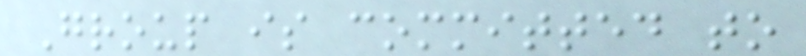Group is committed to
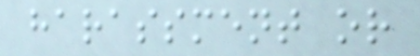harassment or
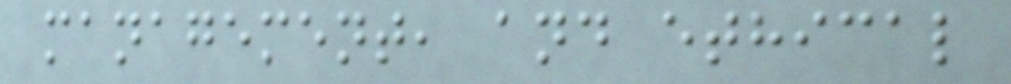management, and ethical
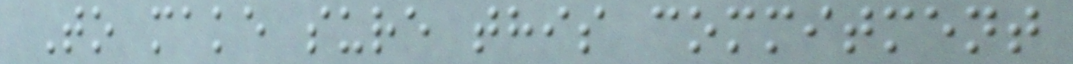To make sure this commitment
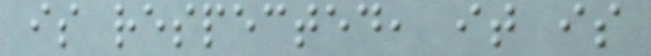is respected, it is
